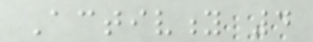Activity 4
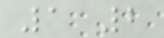1 2
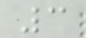3
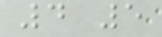4 5
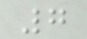7
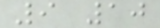9 10
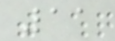11
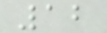12
